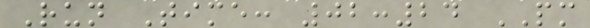Run Time: 02:24 PM
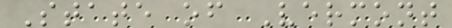State of Vermont
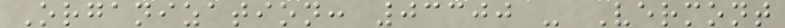Organization: 03300 - Vermont
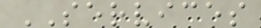SERVICES
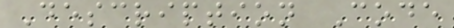Description Code
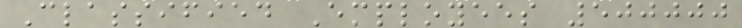Classified Employees 500000
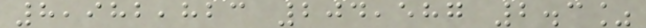8,982,823 204,587 2.3%
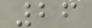26
